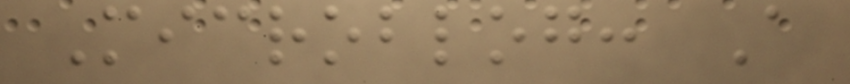Microblog: A
